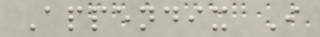Appendix I
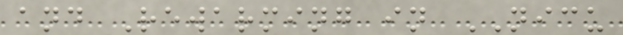and Rewarming in NICU
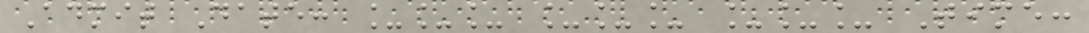Admit Date: ___ ___ ___ Time:
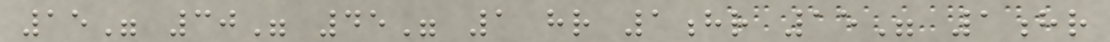15" 30" 45" 1 hr 1hr 15" 1hr
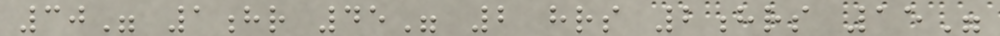30" 1hr 45" 2 hrs 2hrs 15"
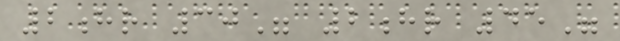2hr 30" 2hr 45"
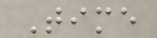Time
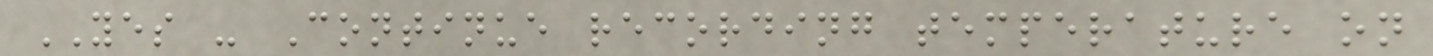YES - Continue recording temperature on
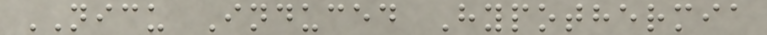NICU Induced Hypothermia
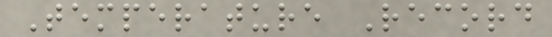Temperature Record
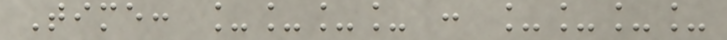Time: ____ : ____
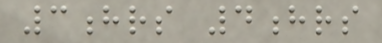3hrs 4hrs
